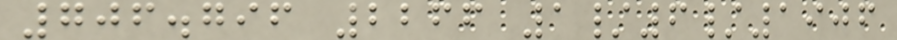706.796 2266 1/6/1906
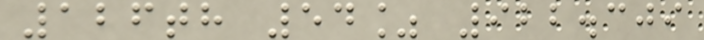126th 54% 922.309
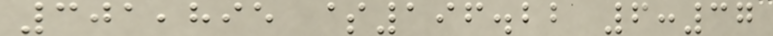301,895 $196.22 6:37
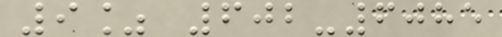9% 602-6085
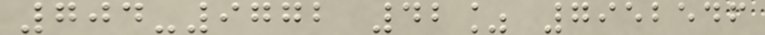704-9772 42% 7952546
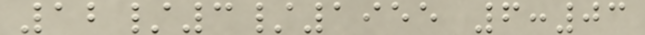12/3/1955 6:03
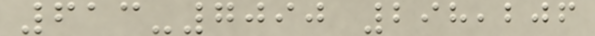613-7090 298,206
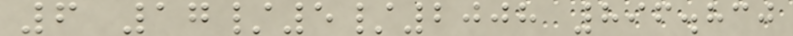6 17/5/2008 896.830
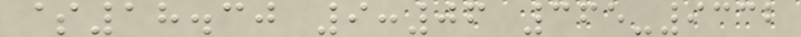$18.30 9:06 365-9332
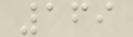169
